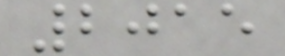2015
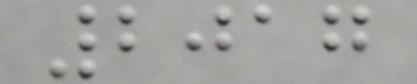2017
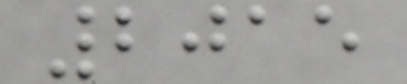2015
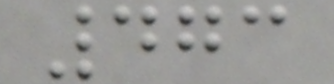473
